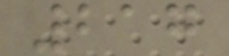217
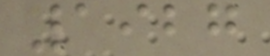1927
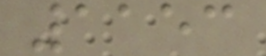1153
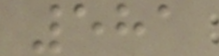581
